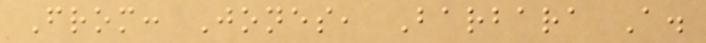From: Jones, Barbara A.
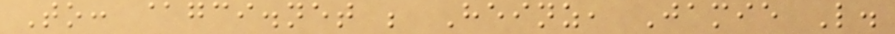To: @gci.net ; Heinz, Jamie L.
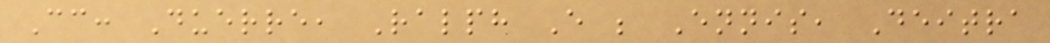Cc: Duerre, Ralph E ; Ennis, Deitra
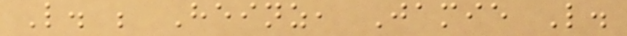L. ; Heinz, Jamie L.
